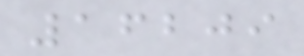16209
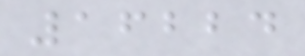16224
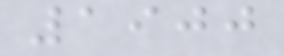1900
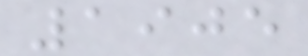1905
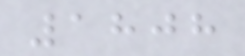1808
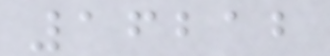16212
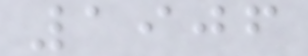1906
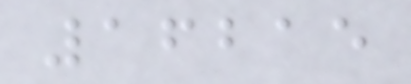16215
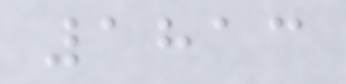1813
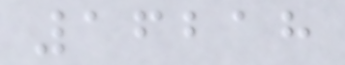16218
